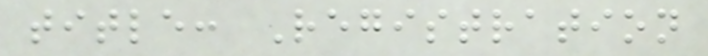title: Registration
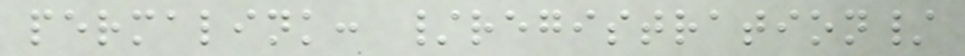permalink: /registration/
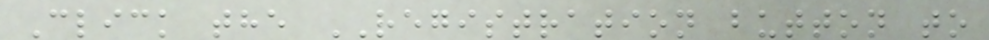Click the REGISTRATION button to
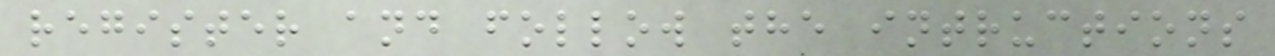register and follow the intructions
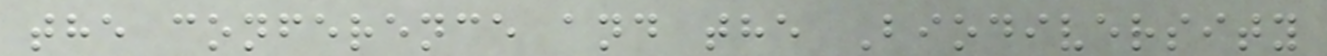the conference and the Biodiversity
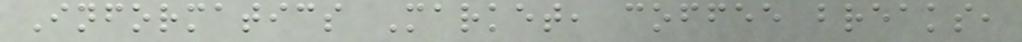Informatics Market, coffee breaks,
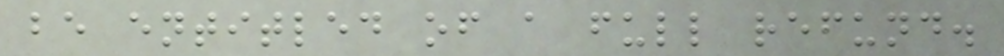be entitled of a full refund.
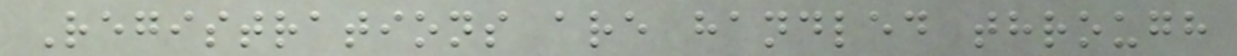Registrations are handled through
